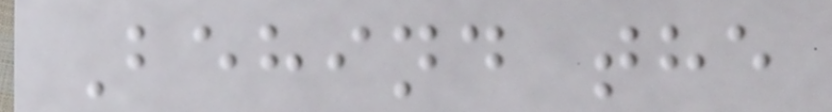Behind the
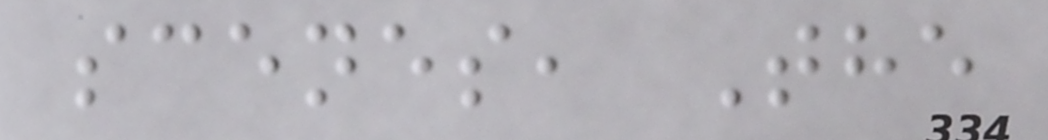scenes, The
